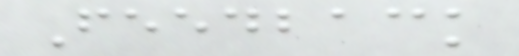Feedback
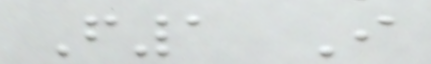F1 I
